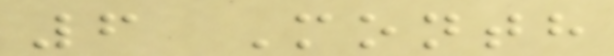6 Month
